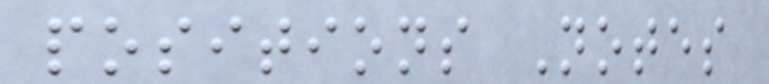positions Notes
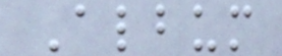Album
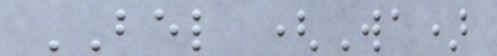BEL (Wa)
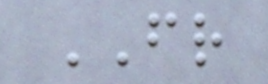FR
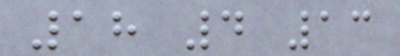18 4 13
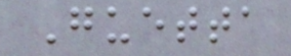Guetta
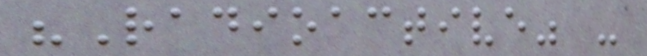"Radioactive" -
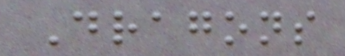Dragons
